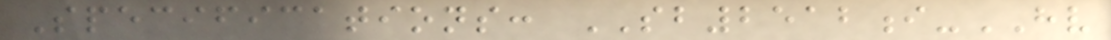Specifications: SB2512i-HV
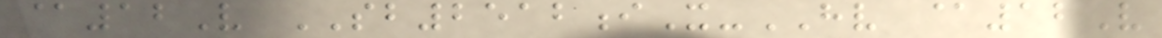@12V SB2512iX-HV @12V
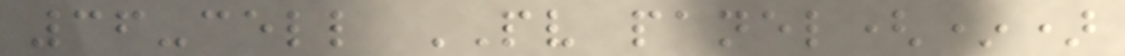36-cell PV panel(*)
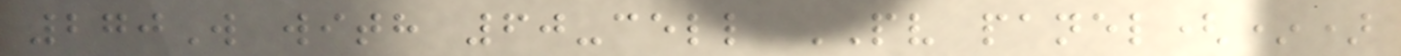270W with 60-cell PV panel(*)
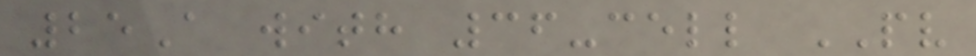25A with 36-cell PV
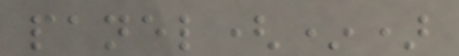panel(*)
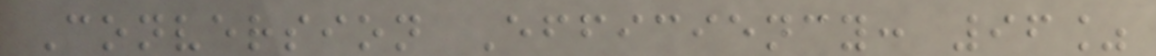Conversion Efficiency: 96%
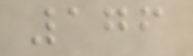176
